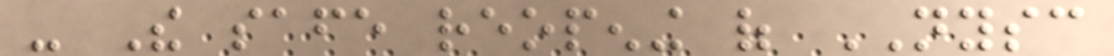- The safe reopening of NYSC
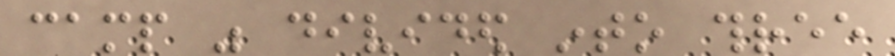camp was divided into three
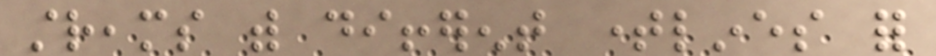streams with different timelines for
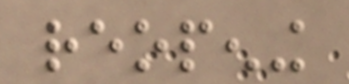reopening
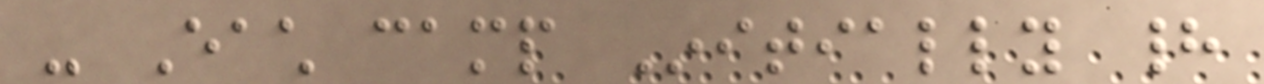- Each camp Initially had
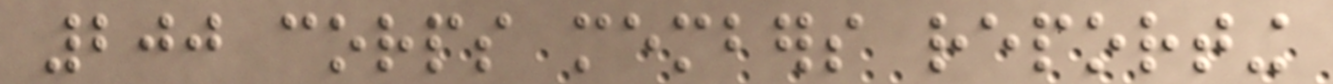200 corps members reporting
